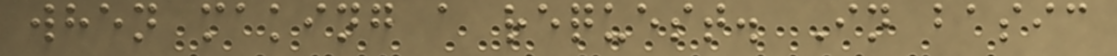when making a request. In basic
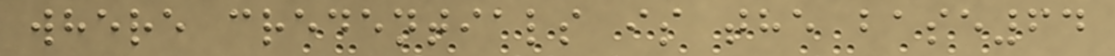where credentials is the base64
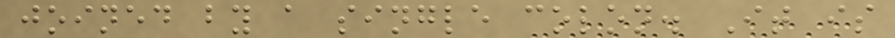joined by a single colon. It is
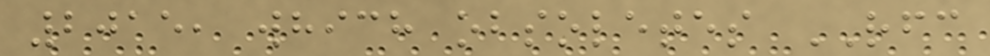2015, which obsoletes RFC
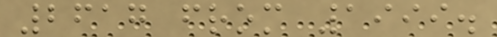2617 from 1999.
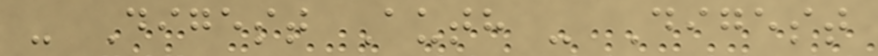- Digest Auth - Digest
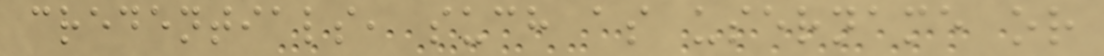credentials, such as username or
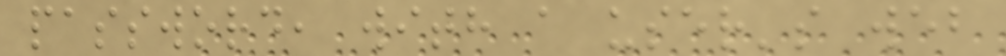password, with a user's web
